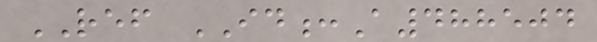REF ID:A488504
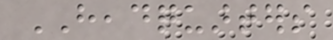HEADQUARTERS
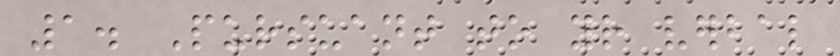1. Pursuant to your verbal
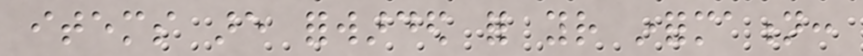items are forwarded for your information:
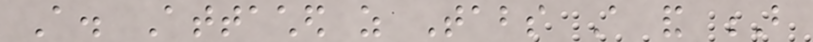A. Attached as Tabs A and B
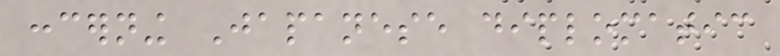concerning Japanese diplomatic
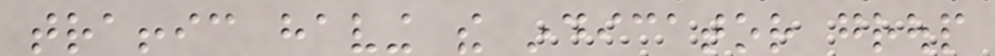traffic having the indicator group
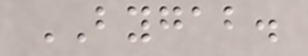BYGAB.
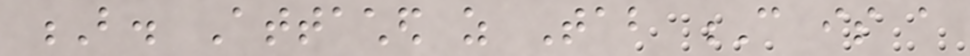B. Attached as Tab C is a
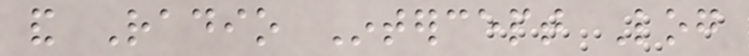and Radio Intercept Log
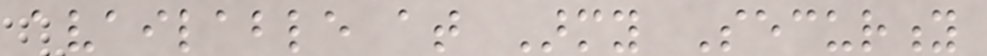available at Army Security
